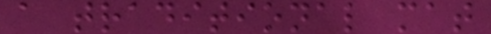a traditional mat
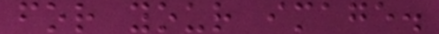for your image.
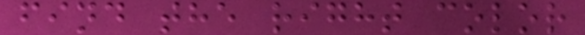find the right color
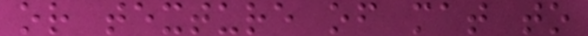or texture of mat to
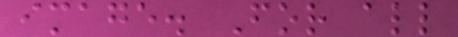image. For all
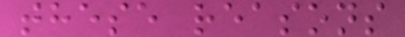these reasons
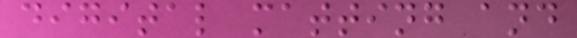digital matting and
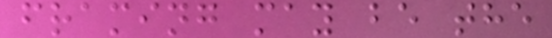framing may be the
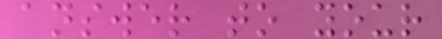answer to your
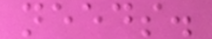needs.
